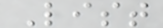List
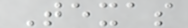Texas
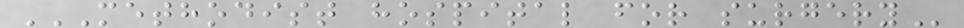METHODIST HOSPITAL FOR SURGERY
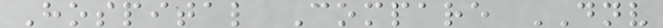Hospital Compare DNV
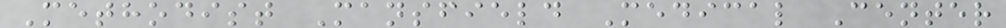Methodist Mansfield Medical Center
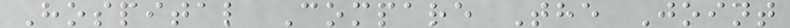Hospital Compare The Joint
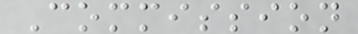Commission
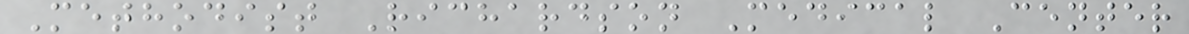Methodist Richardson Medical Center
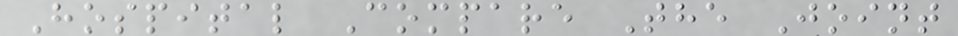Hospital Compare The Joint
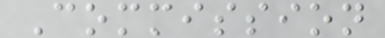Commission
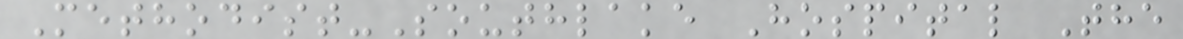Methodist-Southlake Hospital The
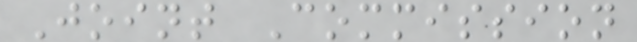Joint Commission
